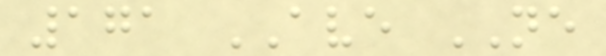171 AVE NE
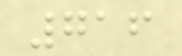716
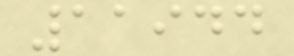11944
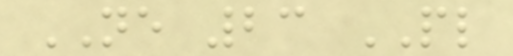NE 23 PL
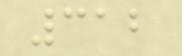312
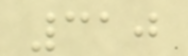310
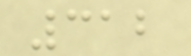312
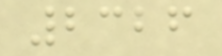2326
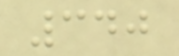340
